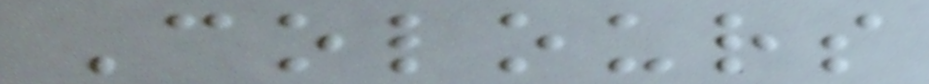Colours
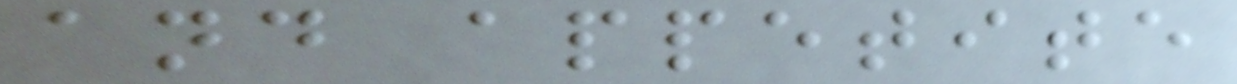and appetite
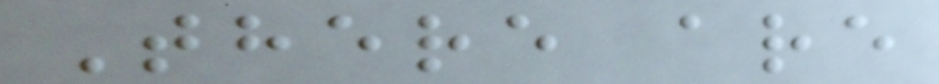There are
